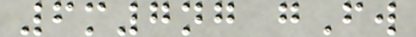6m7ng gFw
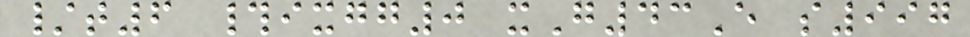/t6 #ixgg0 xG43E s997
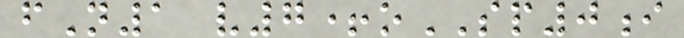fN1 v7+oSP0i
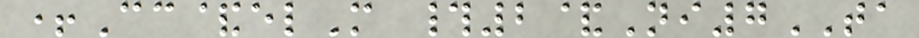+Cc&elM #2&Ni7TA
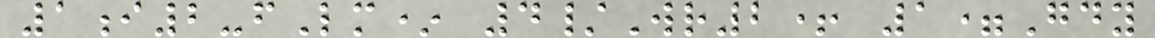1i2-fLm* 4/Wr2+ 1=Gdy
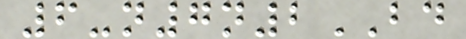6-n7n2BD
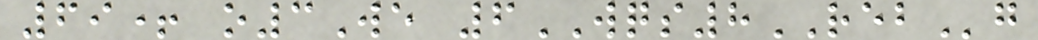69+ o3We 6WQS8REBg
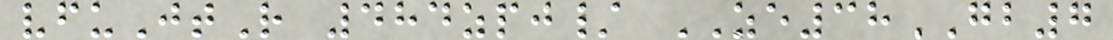vfuJtR 484zpj/ ZE38GB7
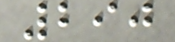290
